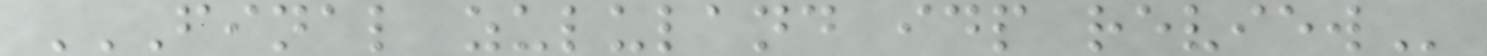FINAL ZULULAND IDP REVIEW
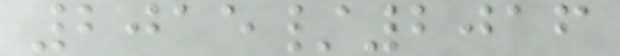2015/2016
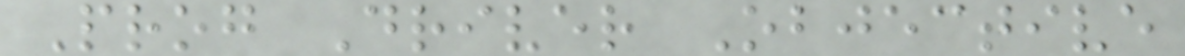Prog Driver Objective
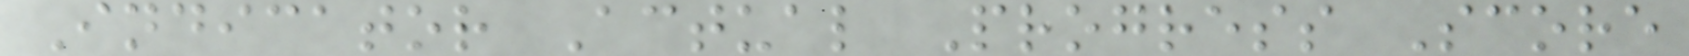Indicator Actual Progress Score
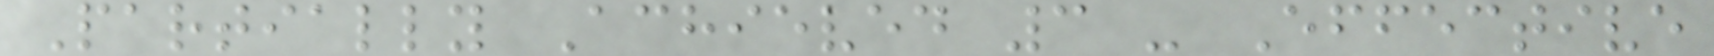Partially Achieved 3 - Effective
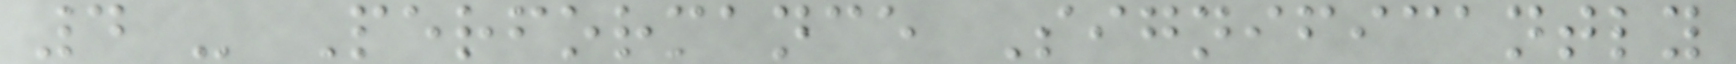4 - Performance Significantly
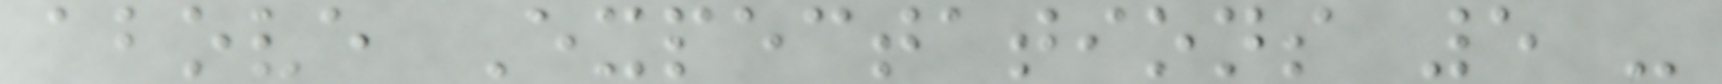above Expectations 5 -
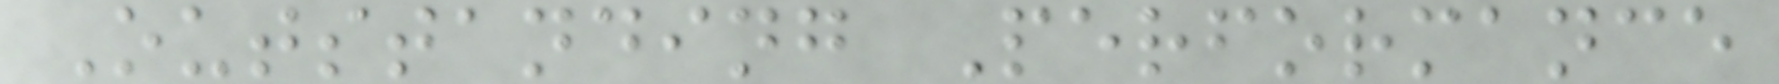Outstanding Performance
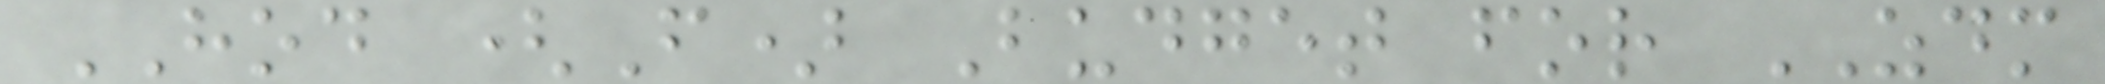HOD (F) Budget for ZDM
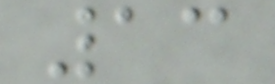13
